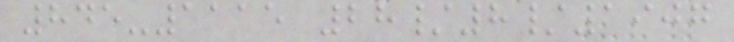845-1115 28/8/1907
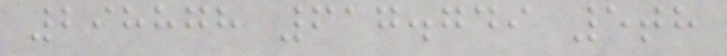298878 617.749 5th
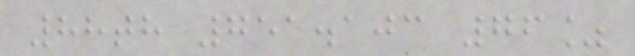88th 751.103 76%
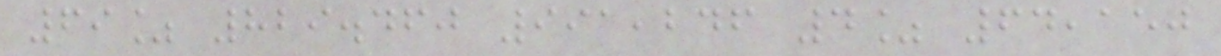69% 829.460 991,246 4% 64,150
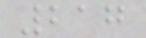217
